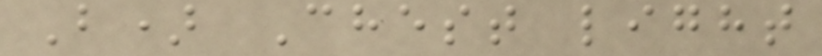B) Chest light
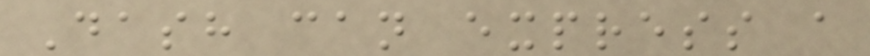Dash can express a
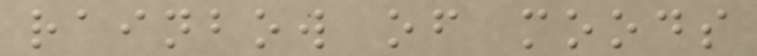rainbow of moods
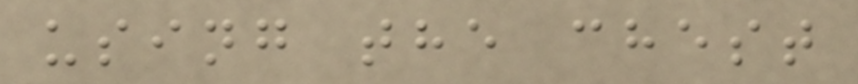using the chest
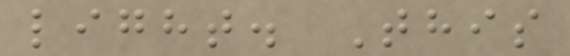light. This
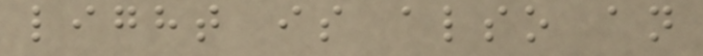light is also an
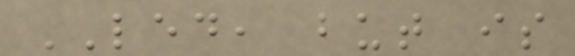LED, but is
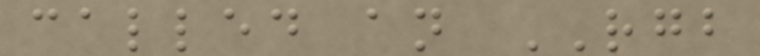called an RGB
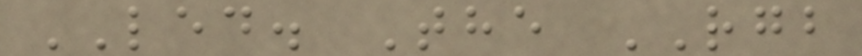LED. The RGB
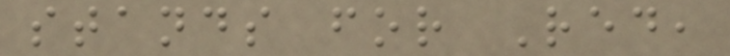stands for Red,
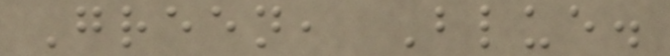Green, Blue.
